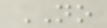NO
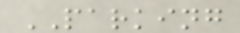PARKING
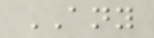ANY
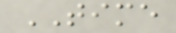TIME
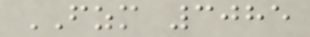FZM 3085
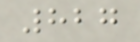827
